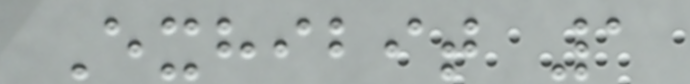Exhibit 1
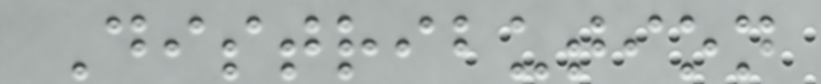Distribution
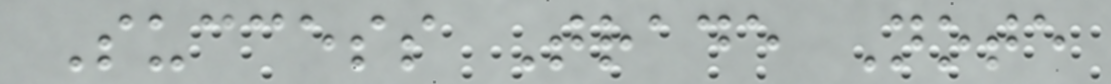Success Trade Note
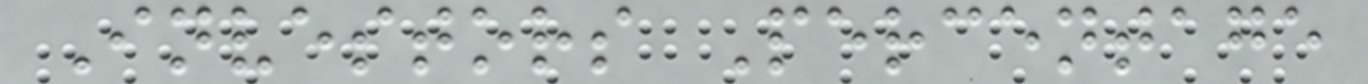Investors Percentage
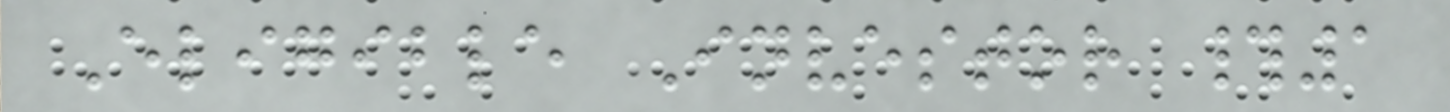Eligible Investor #1
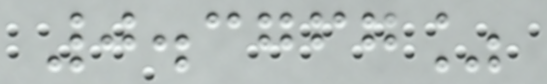0.3767%
